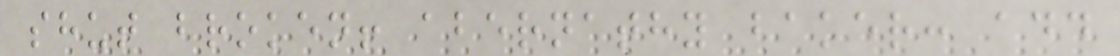shut broken! abernathy baker: add
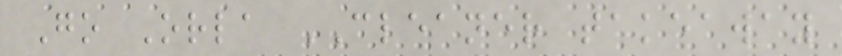Go Orla CLEANER takeaway
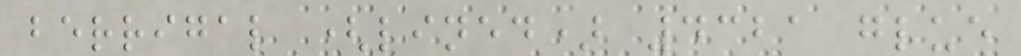berrigal (lined) 4321 glue
